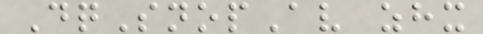DqSnopAv zhx
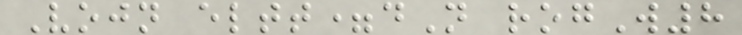Vojn eltt=dN rogW8
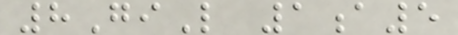8GiL 1a5
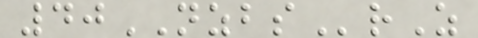40NZBSrZ
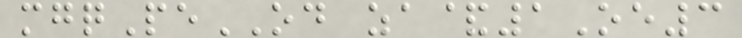mgqPeOD za&1Oe3
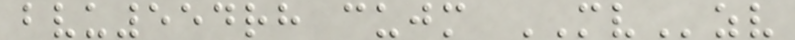bvu554rh cujm MVzv
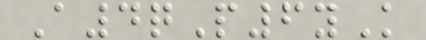A4qP6yK
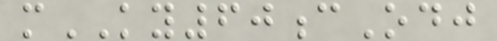mKY60cOdj
